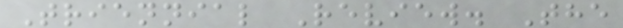Triennial Review. The
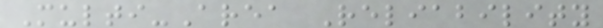Multi-Area Reliability
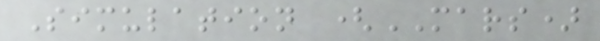Simulation (MARS)
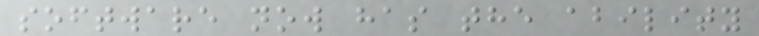software now has the ability
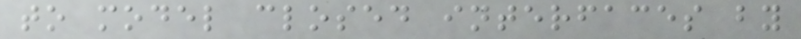to model closed interfaces by
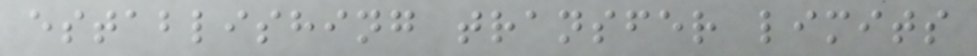establishing transfer limits
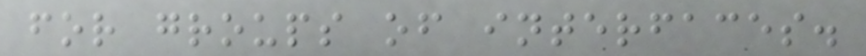for groups of interfaces.
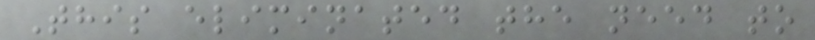This eliminated the need to
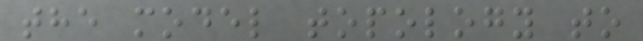the model topology to
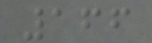166
